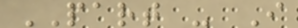PART - I
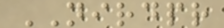NIRDPR
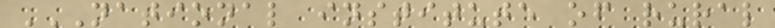NATIONAL INSTITUTE OF RURAL
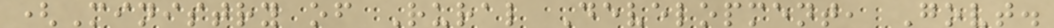(Ministry of Rural Development, Govt.
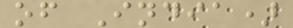of India)
